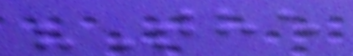"The
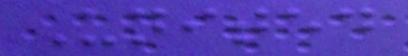United
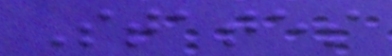States
